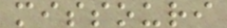missouri
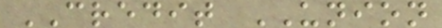CREDIT UNION
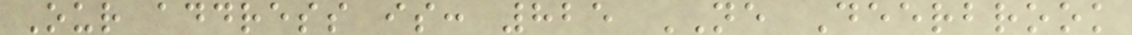Our address is: 825 NE Deerbrook
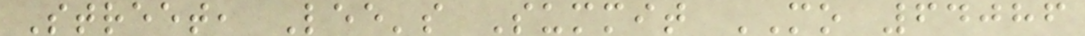Street, Lee's Summit MO 64086
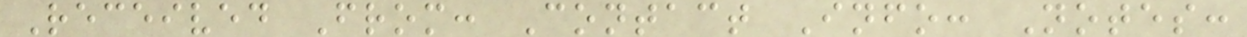Received From: Contact Info: Notes:
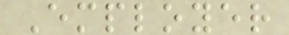Employer
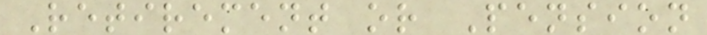Retirement or Pension
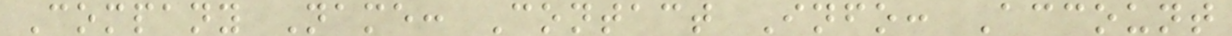Company Name: Contact Info: Account
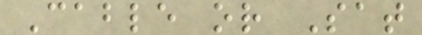Cable or Sat
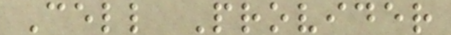Cell Provider
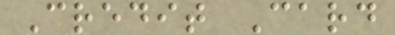Credit Card
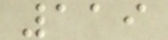119
